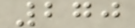270
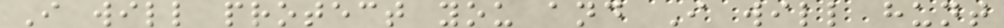I will protect you and I will hunt
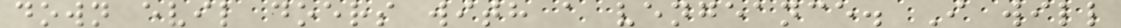down evil doers with a vengeance. I will
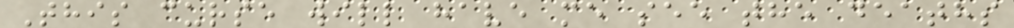This curse will have me see the deaths
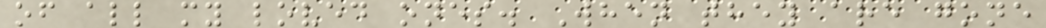of all my loved ones. When they are gone
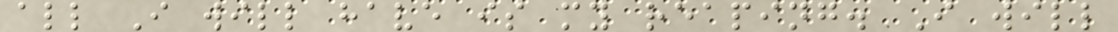all I will have is my reaping. I will
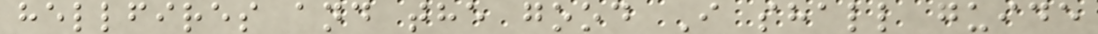hellfires and the good I shall guide
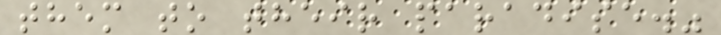them to their paradise."
